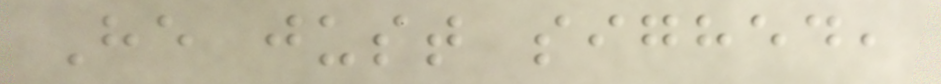He just sighed,
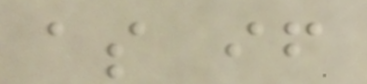as if
